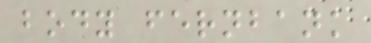body fernbank
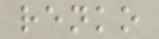renko
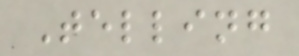Telling
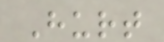Hurt
